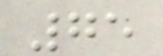75
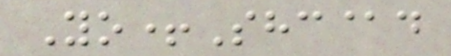Yo+Shc@d
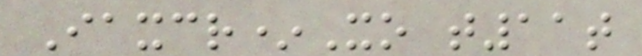Iaxcr*Xo t11t
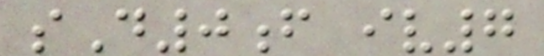sD0f iv7
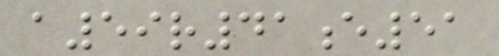a59r41e51
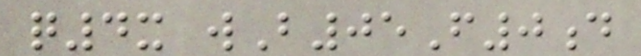q4x wB05F0d
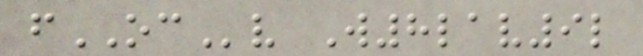fOCv W8lav9l
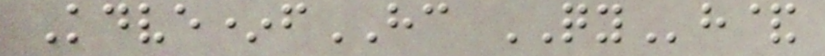Kdve*fHC QYh&
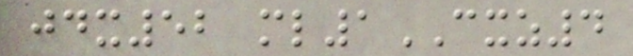jdx52 ml1CXZ4
